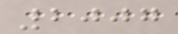2007
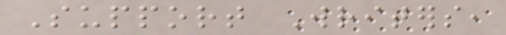Support Writers,
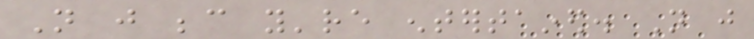Not just because you're entertained. Not just
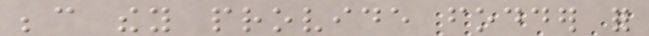because they provide fodder for
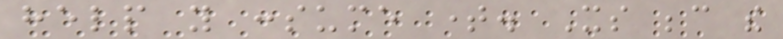help you consume time. Its because the
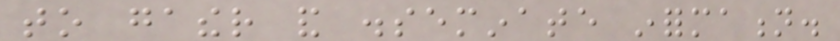to gather and disseminate information.
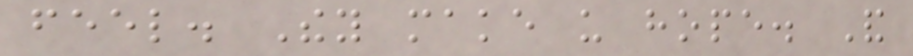feel. They make us hope. And
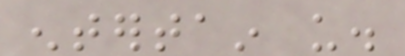entertain us.
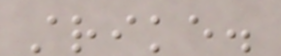strike.
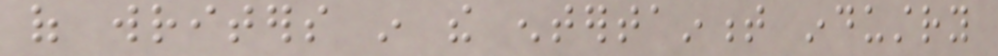of writers in the entertainment industry
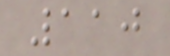110
